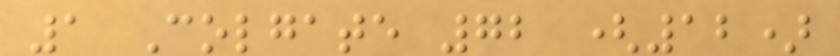1 Colgate 72 (12)
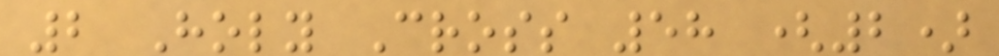2 Holy Cross 58 (2)
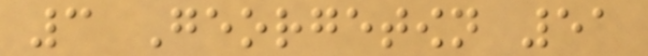3 Georgetown 51
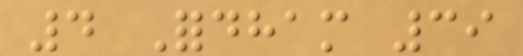4 Fordham 39
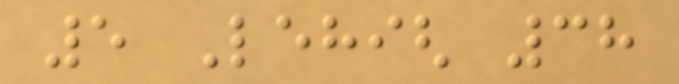5 Lehigh 38
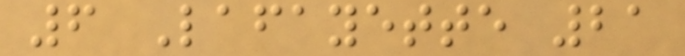6 Lafayette 21
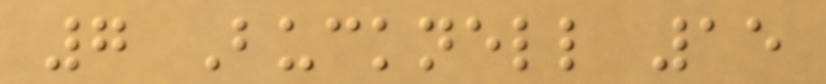7 Bucknell 15
